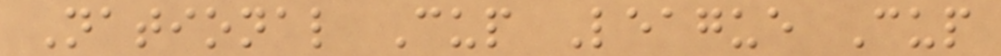National Cup League Cup
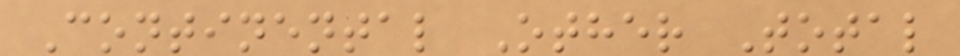Continental Other Total
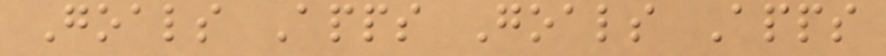Goals Apps Goals Apps
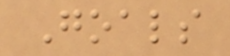Goals
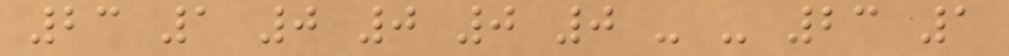23 1 0 0 0 0 - - 23 1
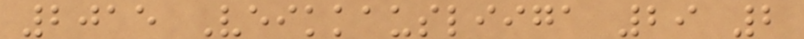2015 Veikkausliiga 29 2
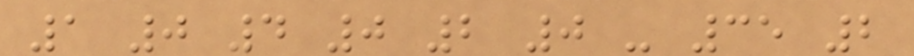1 0 4 0 2 0 - 35 2
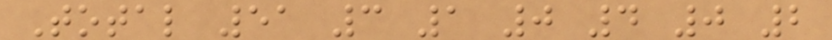Total 51 3 1 0 4 0 2
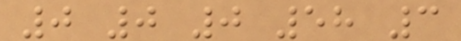0 0 0 58 3
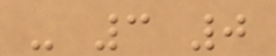- 3 0
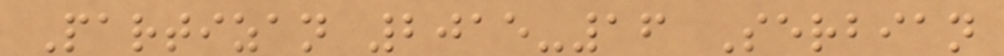Partizan 2015-16 Serbian
